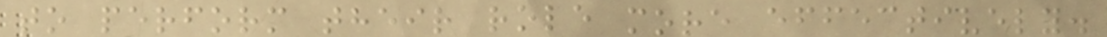to perform their role more effectively.
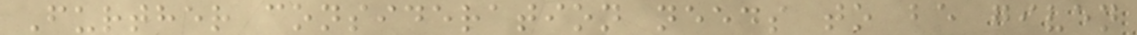Further consideration needs to be given
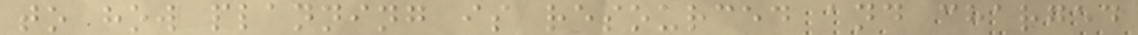to how planning is resourced and charged
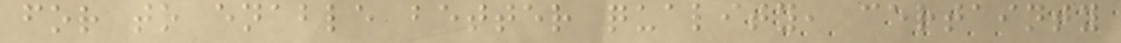for to enable better quality, certainty
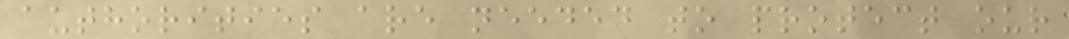authorities are needed to protect our
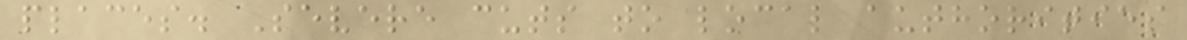places. Severe cuts to local authorities
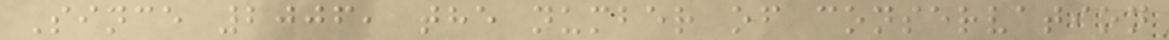Since 2006, the number of conservation
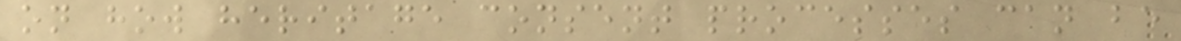on how heritage consent processes can be
